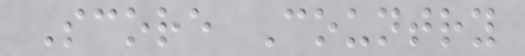Score Country
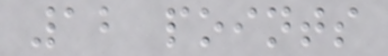12 points
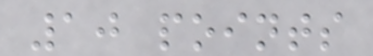10 points
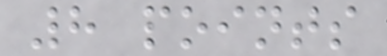8 points
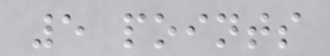5 points
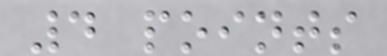4 points
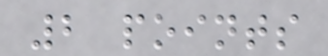2 points
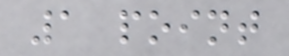1 point
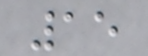15
